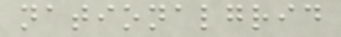nationalgrid
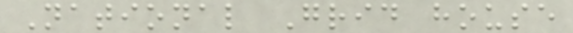National Grid house
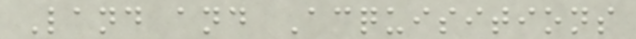Land and Acquisitions
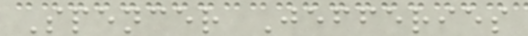Spencer Jefferies
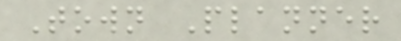Town Planner
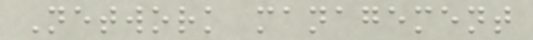Network management
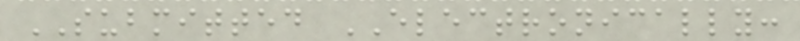SUBMITTED ELECTRONICALLY:
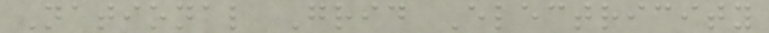National Grid Electricity
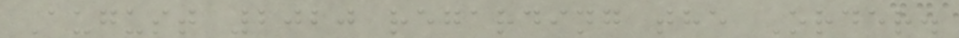August 2020 regarding the Order.
